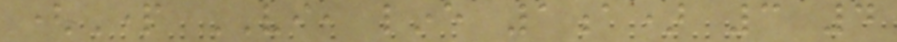(Part VI, line 1a) 3 4
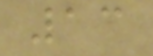13
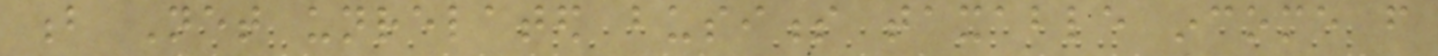b Net unrelated business taxable income from
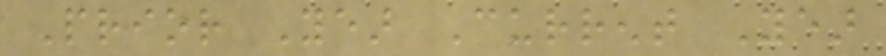Prior Year Current Year
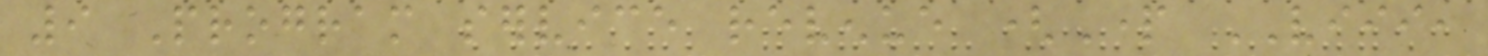9 Program service revenue (Part VIII,
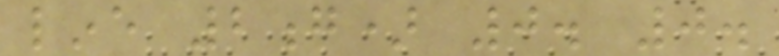line 2g) 0. 0.
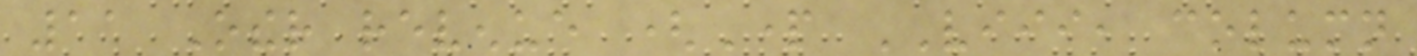11 Other revenue (Part VIII, column
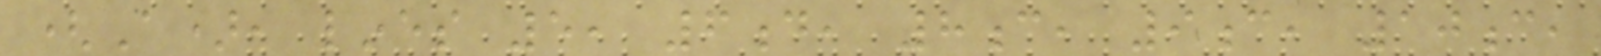(A), lines 5, 6d, 8c, 9c, 10c,
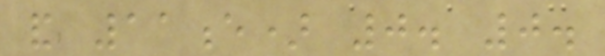and 11e) 0. 0.
